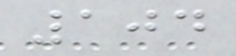104
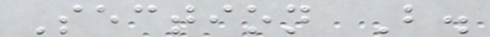Section B.
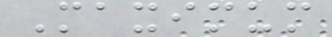Maximum
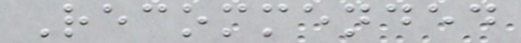Recommended
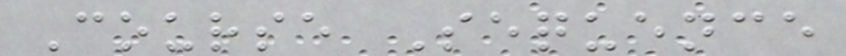Course Sequence
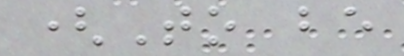(To be
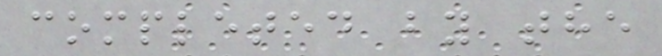completed by the
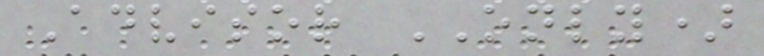Advisor ONLY)
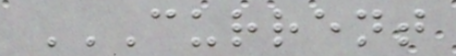CURRENT
